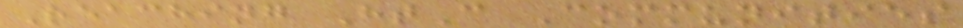Reaching HtC Communities
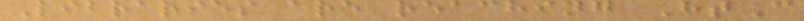Libraries are reaching HtC
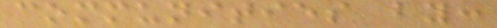communities by:
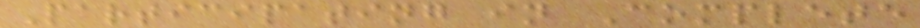Participating in Complete
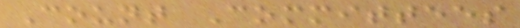Count Committees
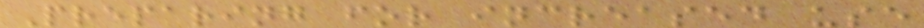Preparing for increased use
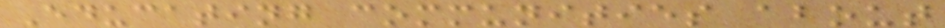Educating communities about
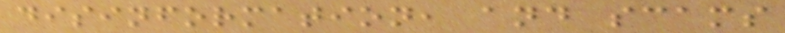disinformation, and scams
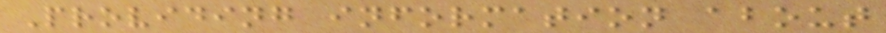Providing information about
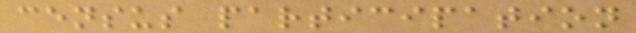census participation
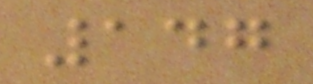147
